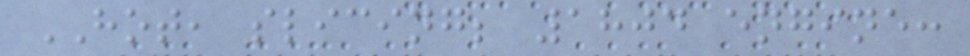HOT, slicing; 1804 engine:
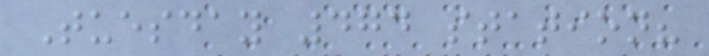Tuesday 474 station?
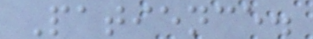Patience.
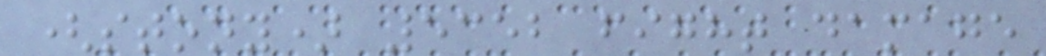(stony) 5352 fight damage
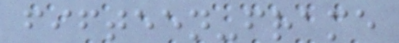fifteen-frame
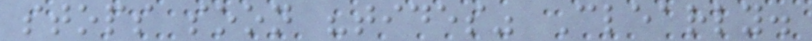stops soon "tides" Clearly.
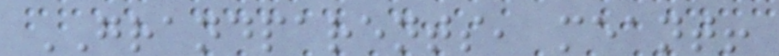GRANDPARENTS, meant!
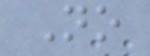No
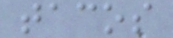tacos
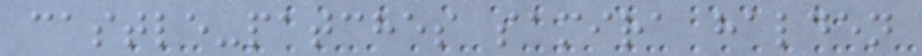castle-patches samira halden
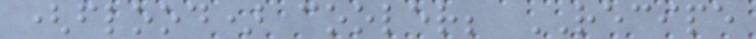(flood) cooler; RECIPE
